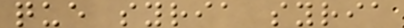que syria syria
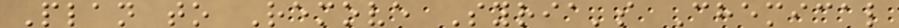Plan to Remove Syria's Chemical
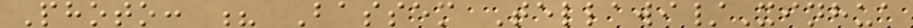Photo: ? Bassem Tellawi/Xinhua
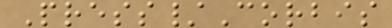Press/Corbis
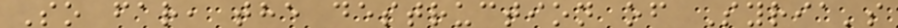So far, the destruction of Syria's
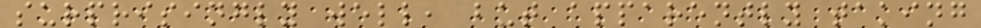surprisingly well, but apparently taking
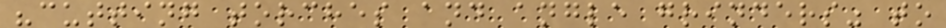"cutting torches and angle grinders" to
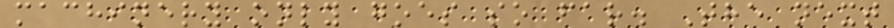machinery only goes so far. The next
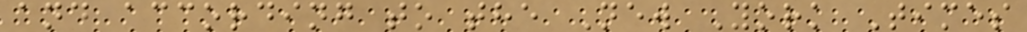and according to the New York Times
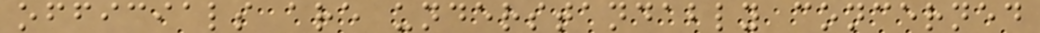officials are understandably concerned
